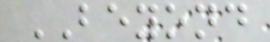BEYOND
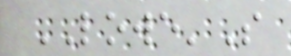LOWE'S
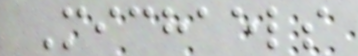Michaels
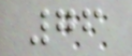76
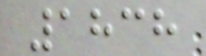1838
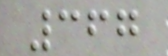367
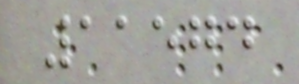11574
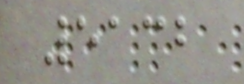5132
